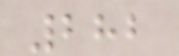282
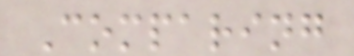Comparing
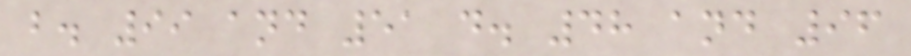b. 99 and 51 d. 48 and 96
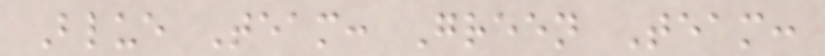Blue Team: Green Team:
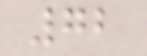72
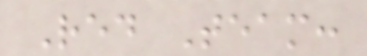Red Team:
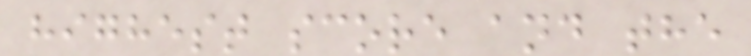highest score and the
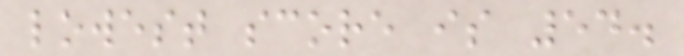lowest score is 54.
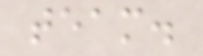team.
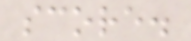score.
